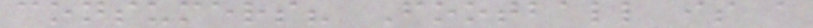consumers? Football is a
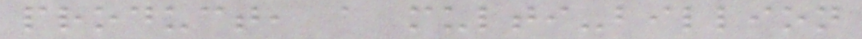product, a multi-billion
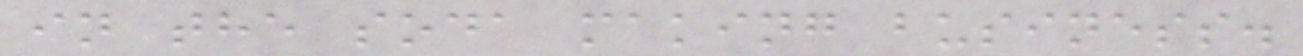in the soda making business.
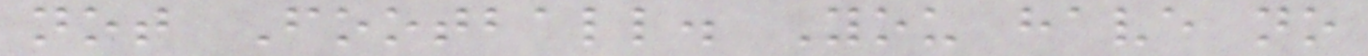not Football. You have no
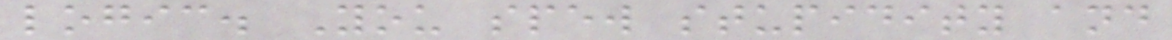logic. You spew stupidity and
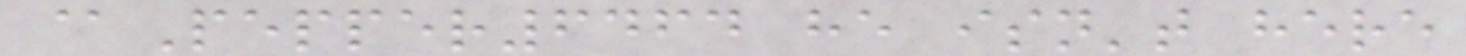@Pepper6464 he isn't here
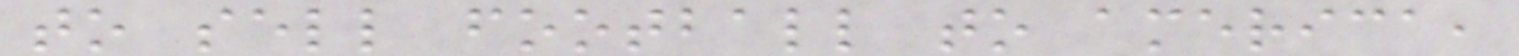to sell football to america,
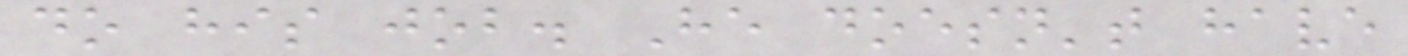do his job. He doesn't have
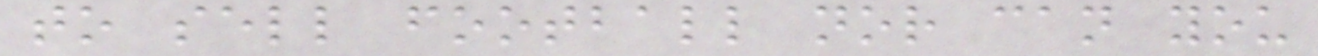to sell football nor can you
